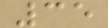35
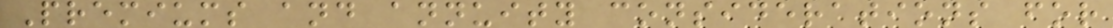Premiums and annuity considerations for
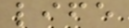life
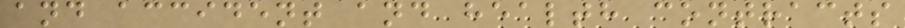and accident and health contracts
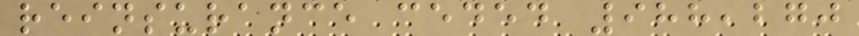reinsurance ceded 988,270
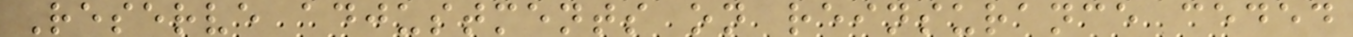Reserve adjustments on reinsurance ceded
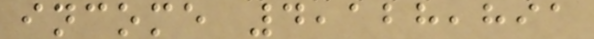income 4,128,891
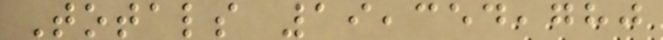Totals 19,354,780
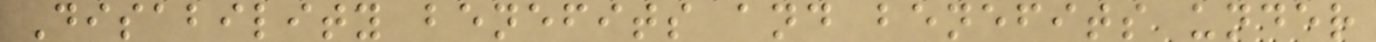Disability benefits and benefits under
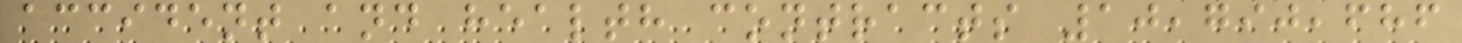accident and health contracts 10,790,686
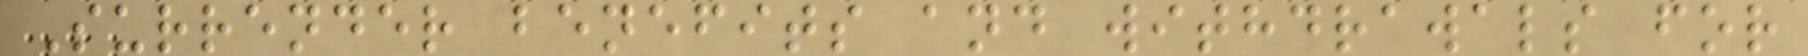Surrender benefits and withdrawals for
